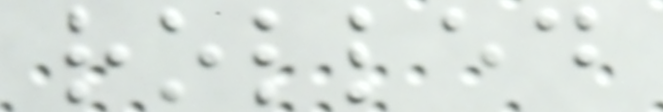rolled
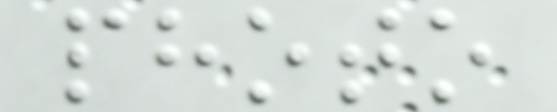photo
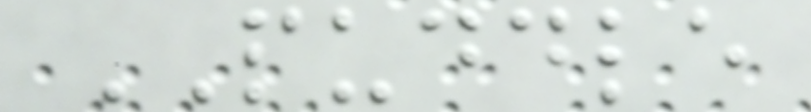PUDDLE
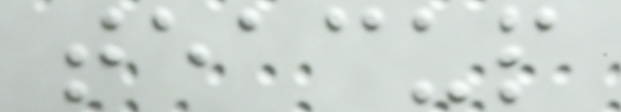teacup
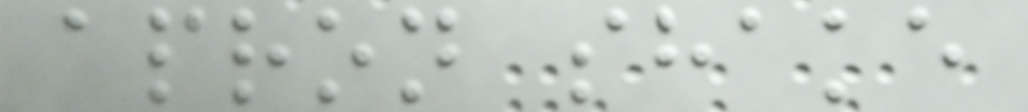apron shake
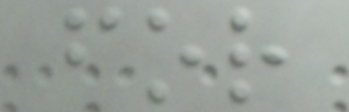for
